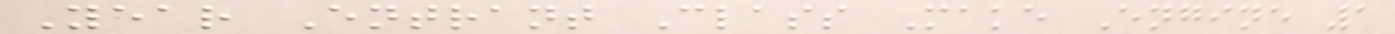Year Entrant Class Make Engine 1
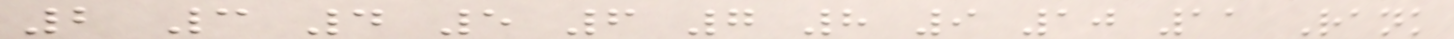2 3 4 5 6 7 8 9 10 11 Rank
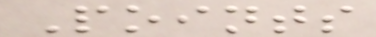Points
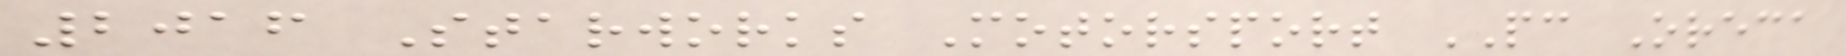2016 Starworks Motorsport PC Oreca
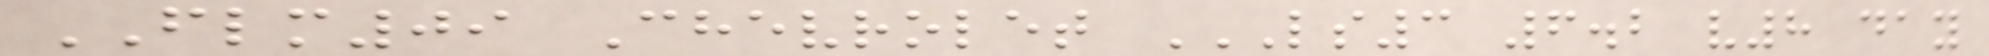FLM09 Chevrolet LS3 6.2 V8 DAY
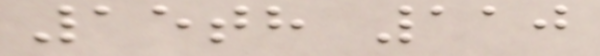15th 110
